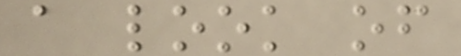a look of
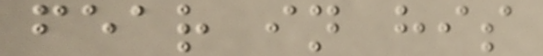fear in his
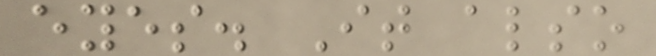eyes. It also
